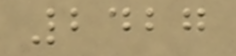2427
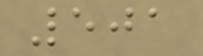501
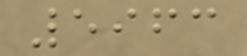5963
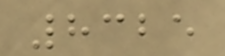8325
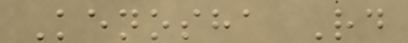Kenosha Rd
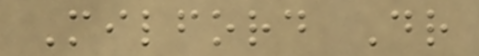Milford Dr
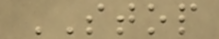STOP
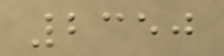2350
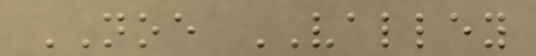NOE VALLEY
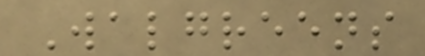Walgreens
